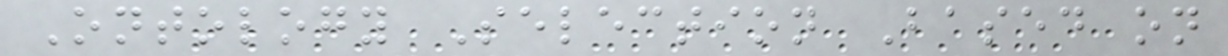Ontology Selection Based on
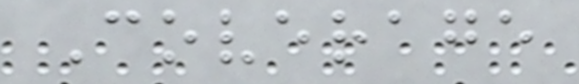Coverage
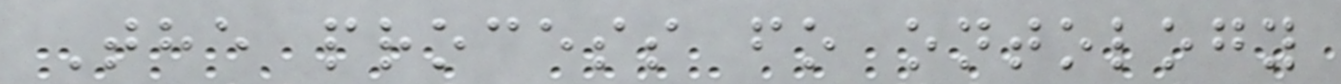The process fo ontology
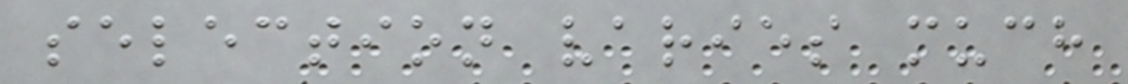selection varies much
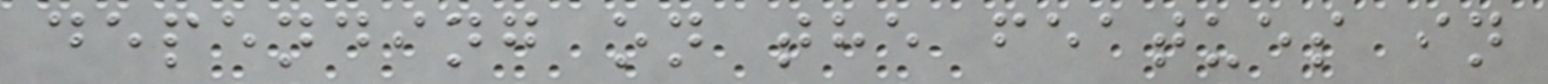depending on the featues in
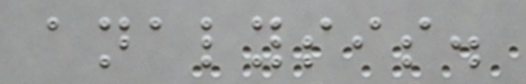analysis.
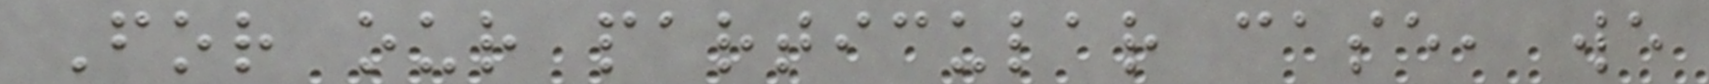For our particular case, we
